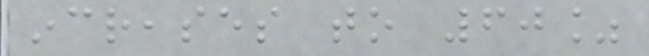increases to 60%
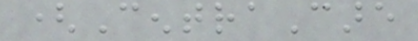(CentraCare
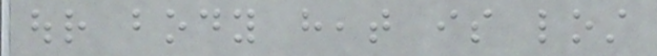our body heat is lost
